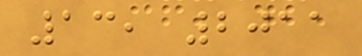13, 2011
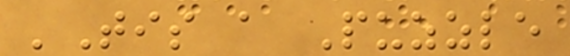'Tis a Puzzle
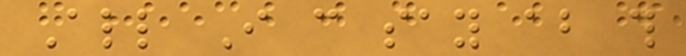All I can say about this
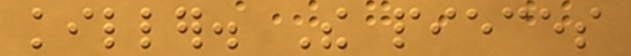killer. The pieces
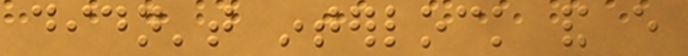didn't interlock and every
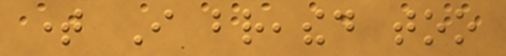time I breathed too
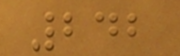242
